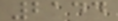2144
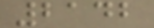2142
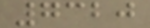7320
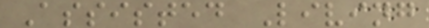Assisted Living
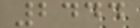2444
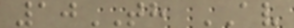10TH AV
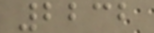2232
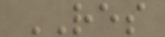RES
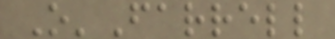O'Farrell
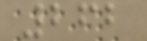262
